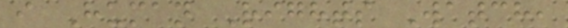i Human Rights Watch,
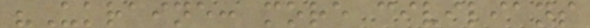"Ukraine: more civilians
